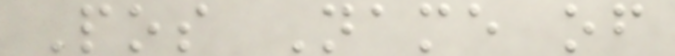Pos Name of
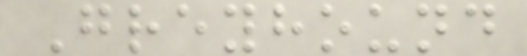Greyhound
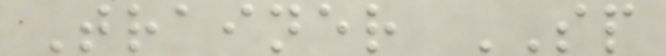Trainer SP
